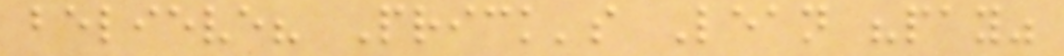believe? Prick's Lean "pay"
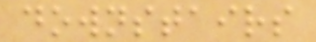downstairs
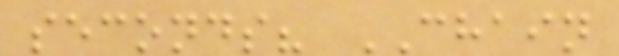seconds? CHAIN
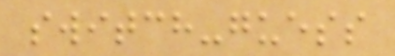switch-guess
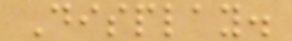Display.
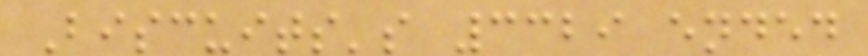Biscuits's 3329 ended
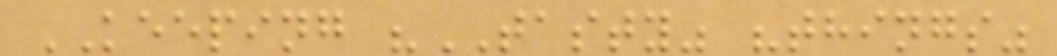KEEPING "TASTY" "things"
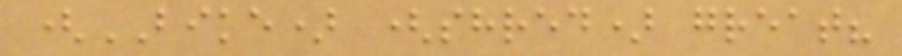(BIKE) (shred) great?
